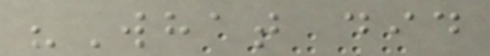"What did
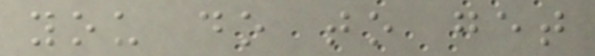you do to get
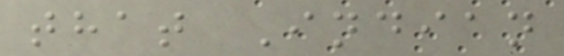that Indian
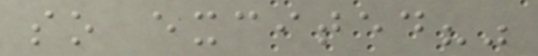so excited?"
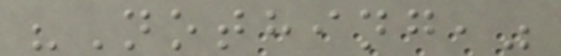"Nothing,"
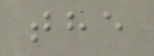the
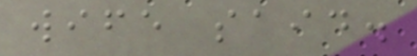wife said.
